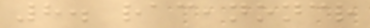8. raceanoncr
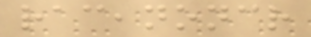raceanoncr
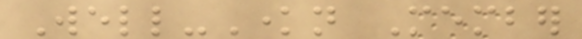Well-Known Member
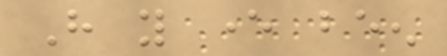Have you ever been
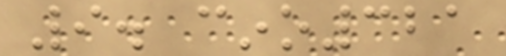9. cino321
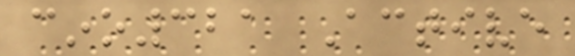cino321 Active
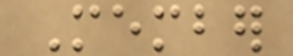Member
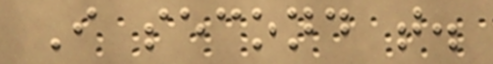I second that.
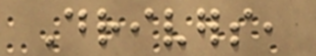Drivers,
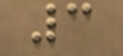3
